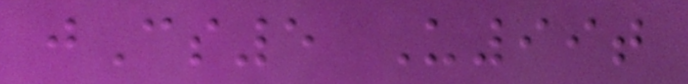jCs5 U99t
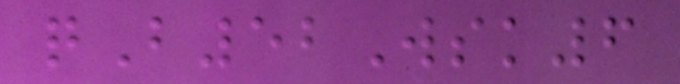qB52Wsk6
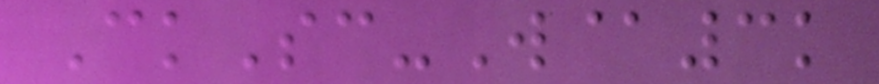CkSc-W@3k
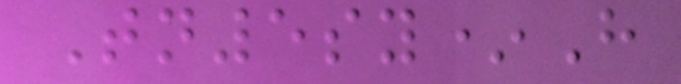Tn5sy*H
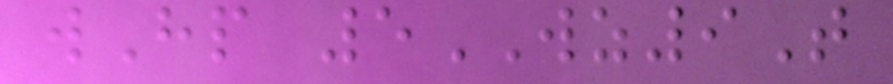wHp 5WZ9T
